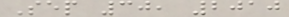Sep 30, 2010
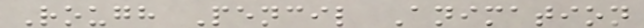Rough Pencil Animation
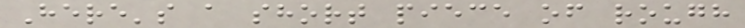Here's a short piece of rough
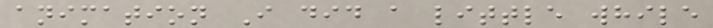animation I did a little while
